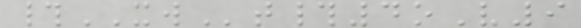#XWt#4oV9
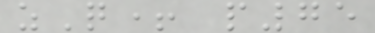zQ+ p75
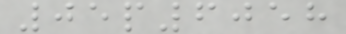05p6058
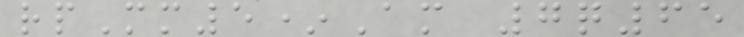rpMm5*Am 7q65
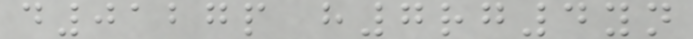d0127p h7rg4yn
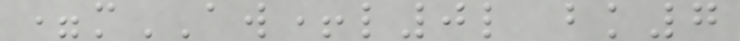=mAW+l0l bk7
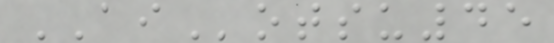AIotsu45
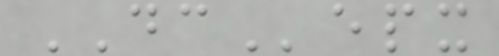DCepx
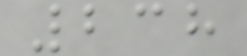238
